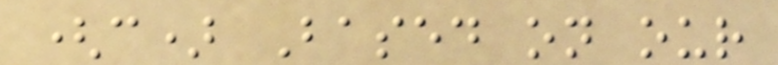(c) Based on our
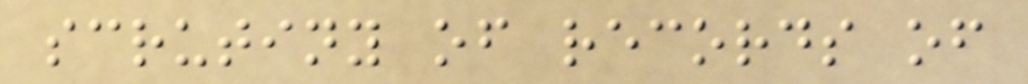scrutiny of records of
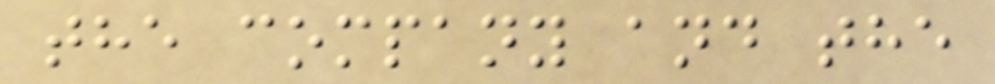the company and the
